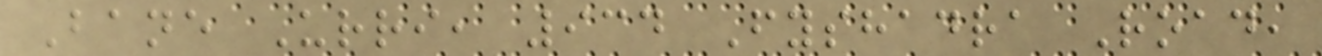Bane Urri, 934 Fyshadra Road,
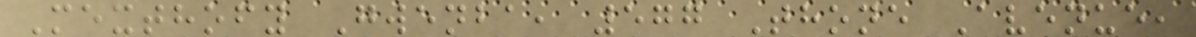Mexthofy Gwenba, 577 Thone Avenue,
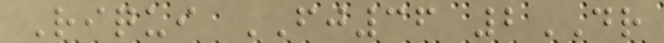Riqui FJ36 2DR
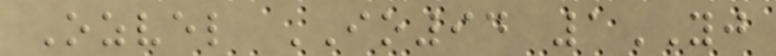Ozvel IO94 1YJ
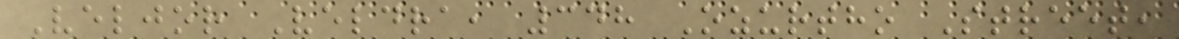Veljor Veldra, 348 Ozurtho Street,
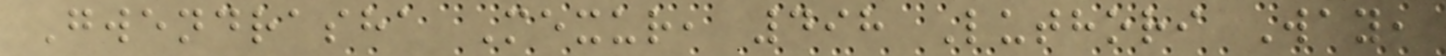Gwendrasha Mexur, 498 Luthori Way,
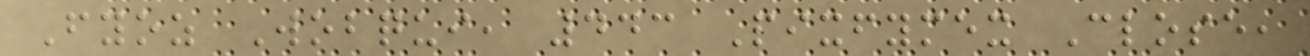Fyoz Wobqui, 443 Pixfymex Close,
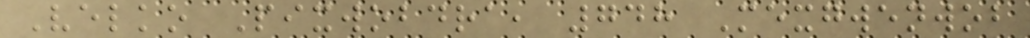Velko Pixwobdra, 748 Mexgwenwob
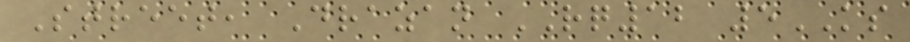Street, Drazan RQ12 5KS
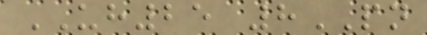UH25 8PN
